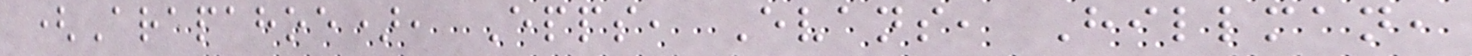(Arapahoe), Epps, Evans, Hillman,
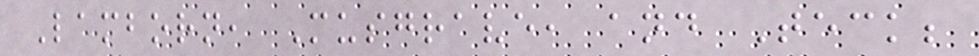Lamborn, Musgrave, and Teck;
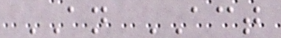AN ACT
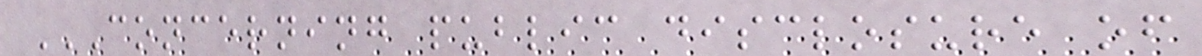CONCERNING PUBLIC DISCLOSURE OF
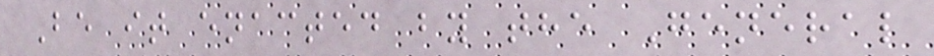Be it enacted by the General
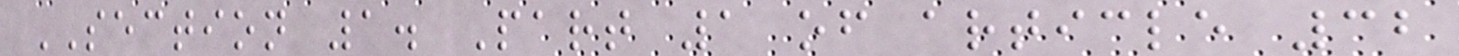SECTION 1. Part 1 of article 32
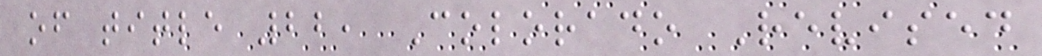of title 22, Colorado Revised
